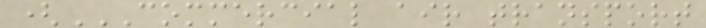(COMMERCIAL AIR TRANSPORT
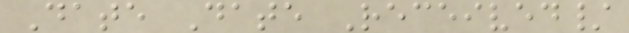Date Date Received/
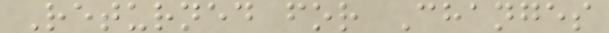Returned for Changes
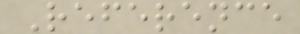Reference
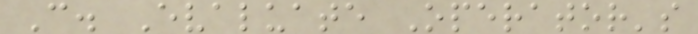C. Evaluate Operator's
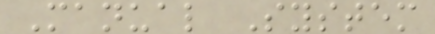Manual System
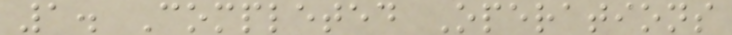1. Completed Operations
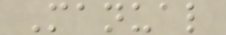Manual
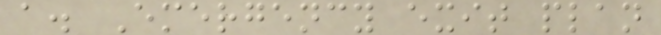a. Emergency exit plan
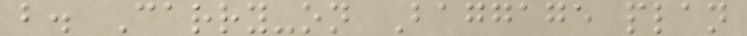b. Carry-on Baggage plan
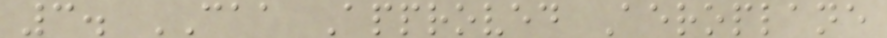3. CAA Approved Aeroplane
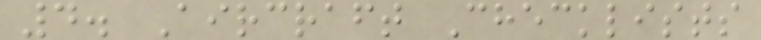4. Aircraft Checklists
